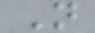N
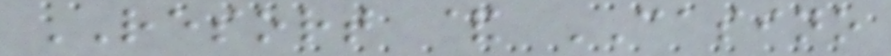RESORT & CASINO
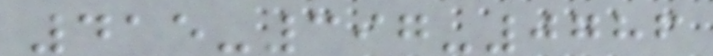415-397-0786
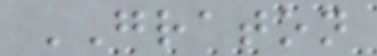GRATON
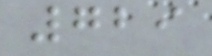729
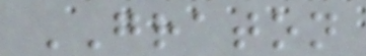GRATON
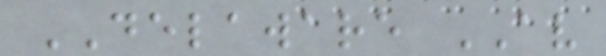DELAWARE AV
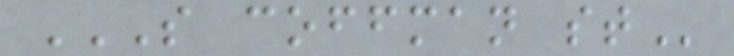S COFFMAN ST
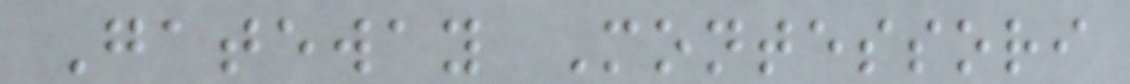Gateway Montessori
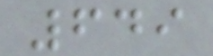649
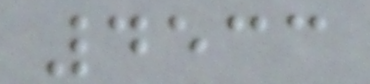4533
